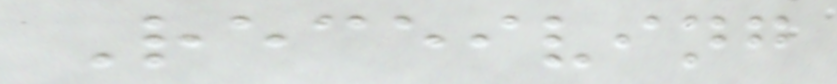Receiving
